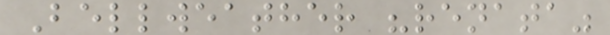Bellweather "renata"
